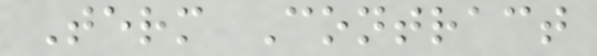Term Contract
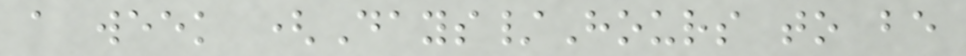a week (Days/Hours to be
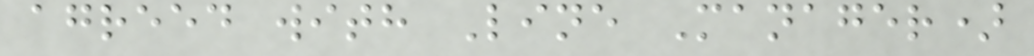agreed with Line Manager)
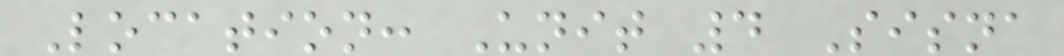Location: Unit 4 Sisna
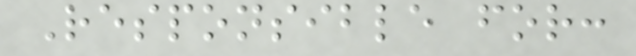Responsible for:
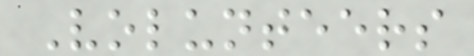Volunteers
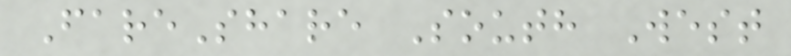FareShare South West
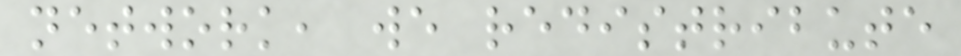network, we redistribute
